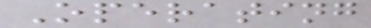Operating
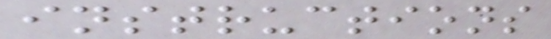instructions
